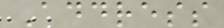Address
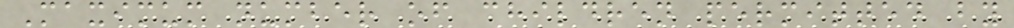Maximum number of children permitted by
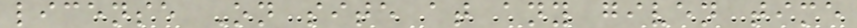license On site at any given time
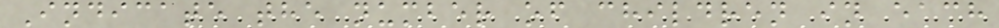Indicate the number of children in each
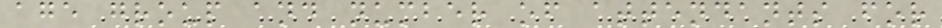age group and number of attendants for
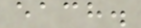each.
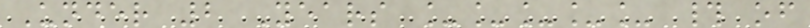Under 2 Years _____ # of
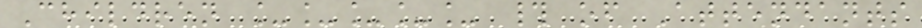Children _____ # of Attendants
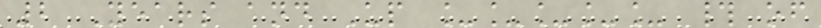2 Years and Up _____ # of
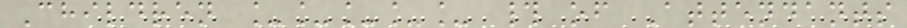Children _____ # of Attendants
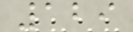129
